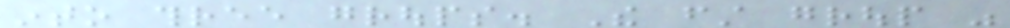into three groups. The first group was
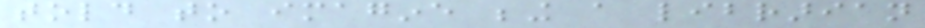told to imagine being a librarian
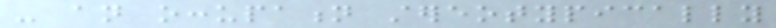- an occupation stereotypically
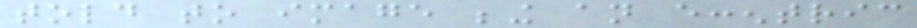told to image being an eccentric
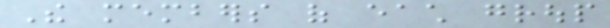The members of each group
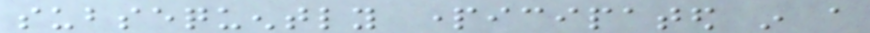subsequently participated in a
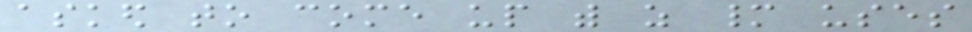asked to come up with as many uses
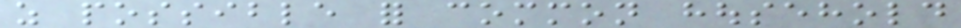as possible for common household
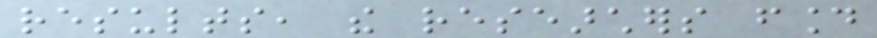results, the researchers found
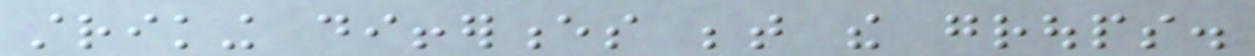striking differences between the groups.
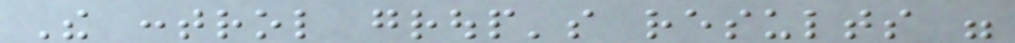The control group's results were
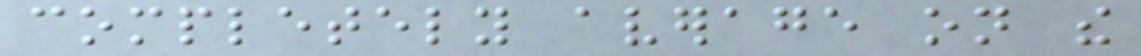completely average on the
